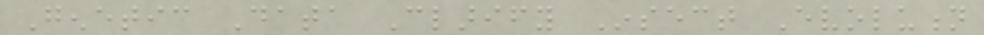Genetic Data Clarify Insect Evolution
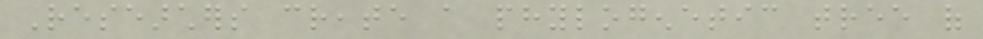Researchers create a phylogenetic tree of
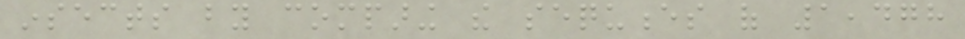insects by comparing the sequences of 1,478
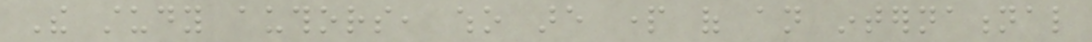The study authors, who are part of an international
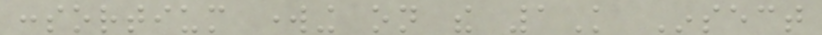consortium working on the 1K Insect
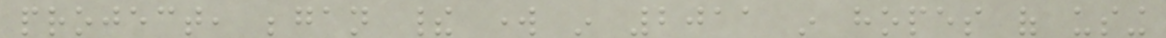project, began their work in 2011 in hopes of using
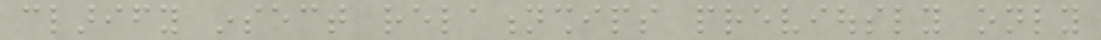clarify insect relationships previously only
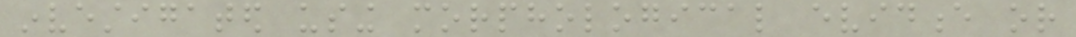investigated using morphological evidence or
